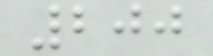200
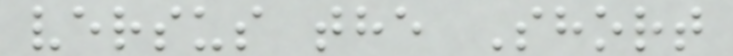versus the Short
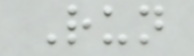Run
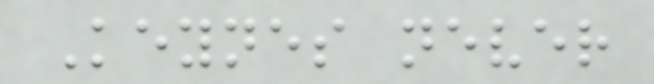Keynes never
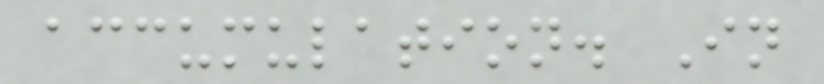accumulation. In
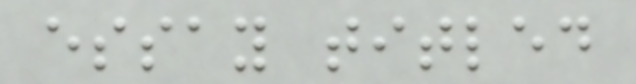essay titled
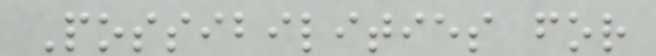Possibilities for
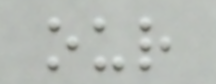our
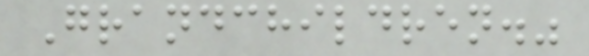Grandchildren."
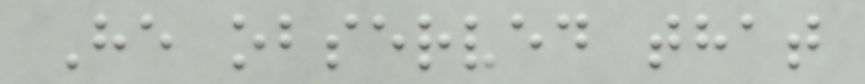He observed that
